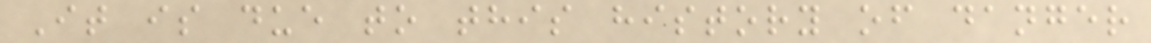It is due to this history of danger
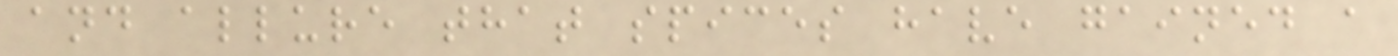and allure that spices have gained a
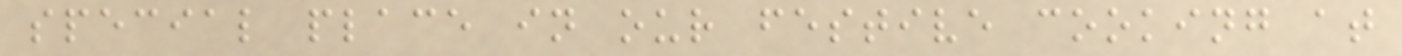special place in our festive cooking at
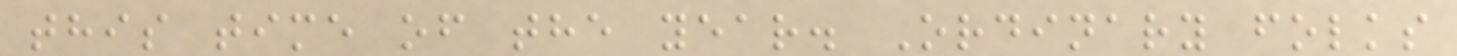this time of the year. Ordinary folks
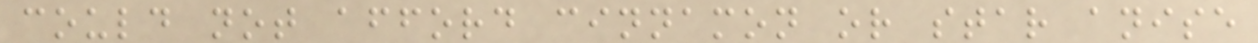could not afford cinnamon or star anise
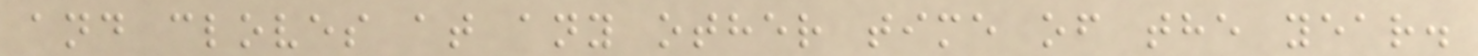and cloves at any other time of the year.
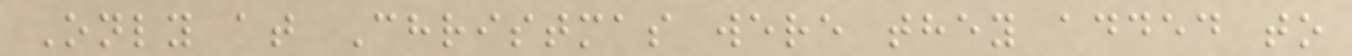Only at Christmas were they added to
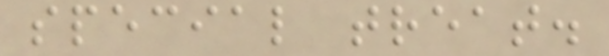special treat.
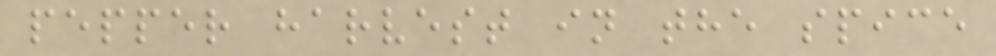pepper harvest in the spice
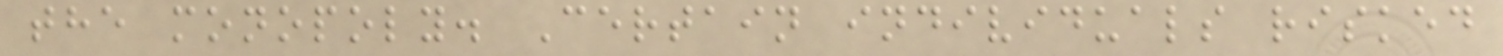the monopoly. Certain individuals risked
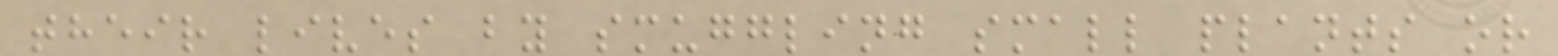their lives by smuggling small plants or
